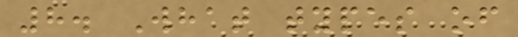8. What types of
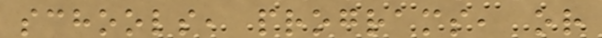schools, programs, or
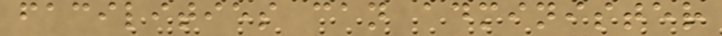facilities can administer
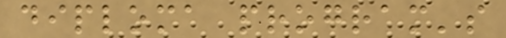diploma program's
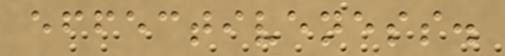effectiveness.
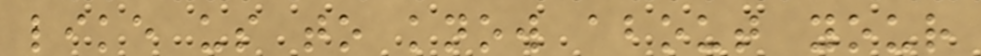like us to know about your
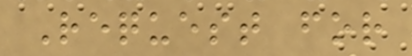Request for
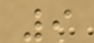9
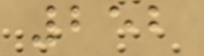252
